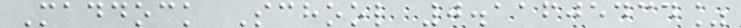Maddock School 0.11605434%
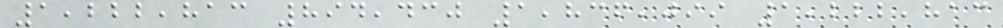1,222,813 894,430 1,836,099 1,222,813
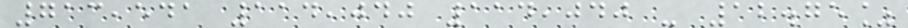713,541 114,040 114,040 - 12.75%
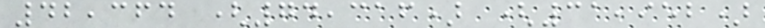42,364 (74,316) (31,952)
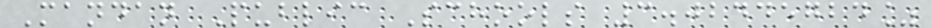Mandan Public Schools 3.02445724%
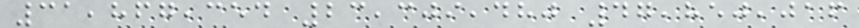31,867,354 23,309,480 47,850,016
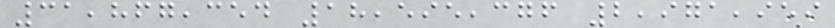31,867,354 18,595,376 2,971,959
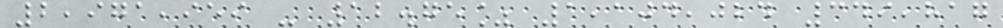2,971,959 - 12.75% 1,104,024 349,817
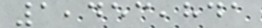1,453,841
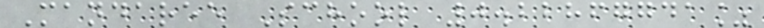Mandaree School 0.22867741%
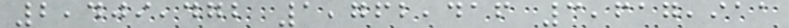2,409,472 1,762,416 3,617,911
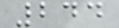244
